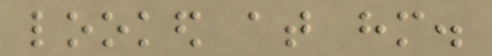looked at him.
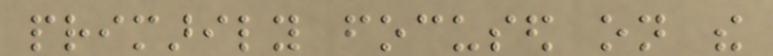primarily focused on the
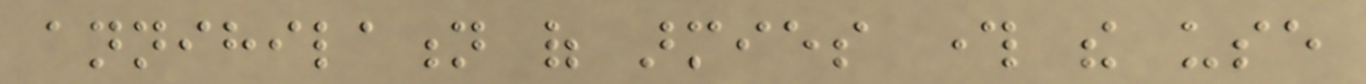annihilation of armies through the use
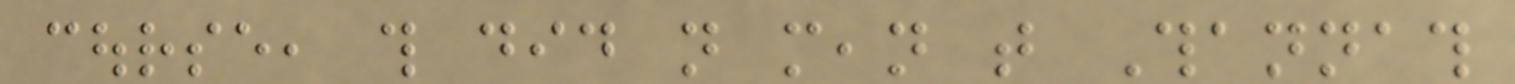course, this did not mean that Thannath
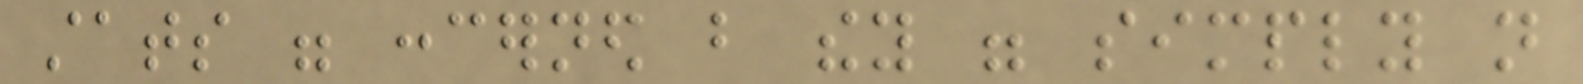stats were concerned but they were simply not
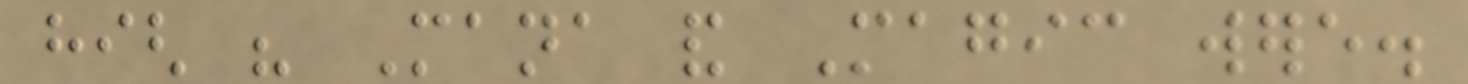high his Mana and Magic were.
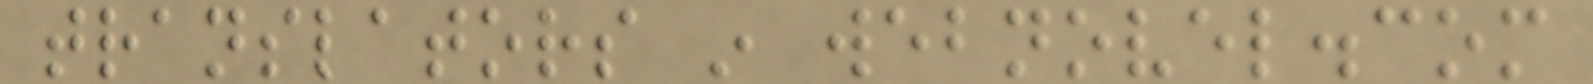translators in webnovel.com
